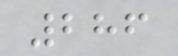286
